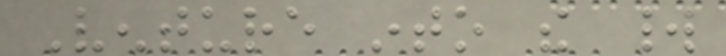Venture into the world
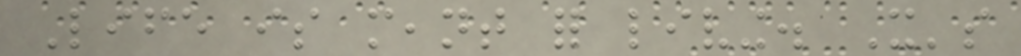Life is meant for living. It's
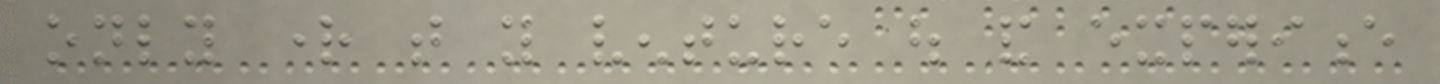only right that you venture out and experience
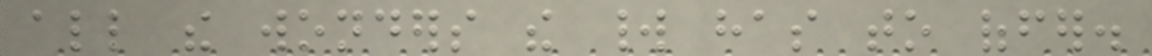all the wonders the world has to offer.
